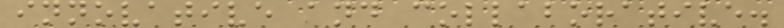innovative and collaborative.
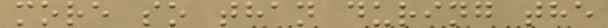more so than during the
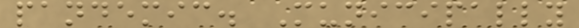pandemic. Municipally
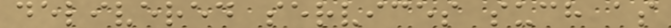delivered services such as
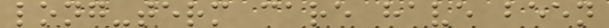long-term care have been
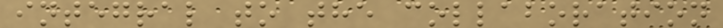integral to the collaboration
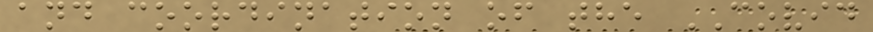and coordination of the COVID
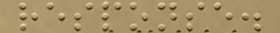response.
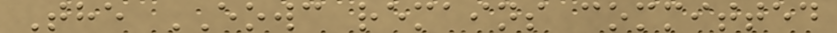The EOWC remains committed
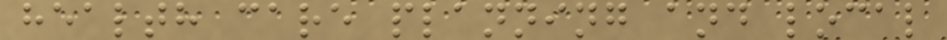health care planning and local
